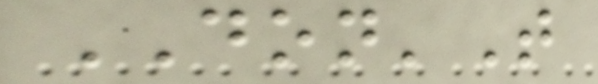DON'T
